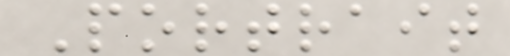Portrait
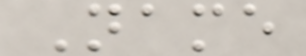Name
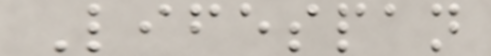Lifespan
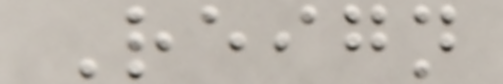Reign
